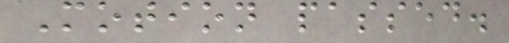Motion passed.
